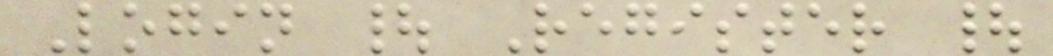Login | Register |
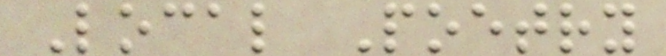Local Poetry
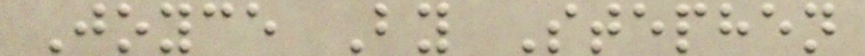Joyce By Stephen
